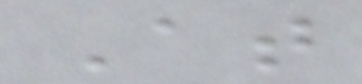At
